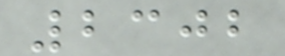2302
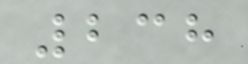238
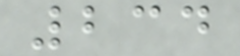234
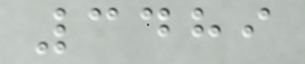3489
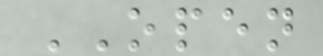OPEN
